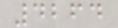4264
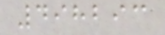498293
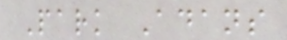Park Adans
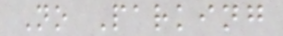No Parking
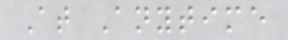At Anytime
